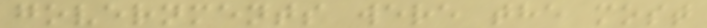governments were the most
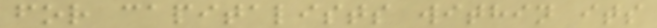for capitalists within its
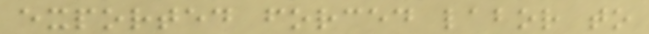exported forced labor to
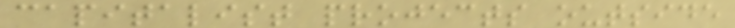capitalist projects outside
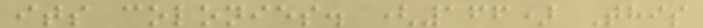its colonies. (166) This
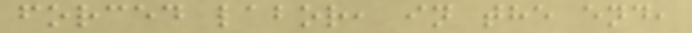forced labor, in the end,
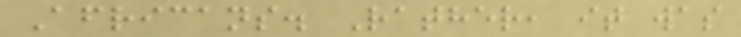Africans. Rather, it was
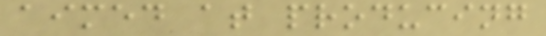aimed at producing
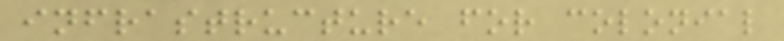infrastructure for colonial
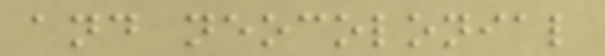and neocolonial
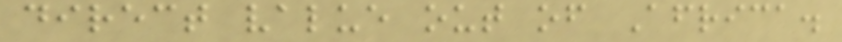direct value out of Africa.
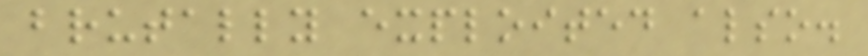brutally exploited also.
